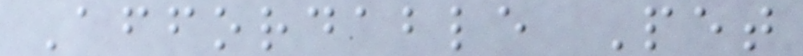Affordable Pet
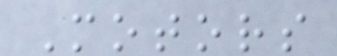Motors
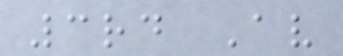3rd Av
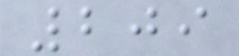209
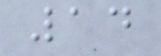14
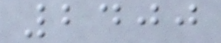2400
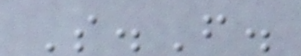S.F.
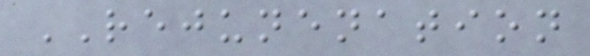REJUNENATION
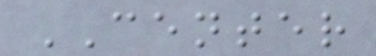CENTER
